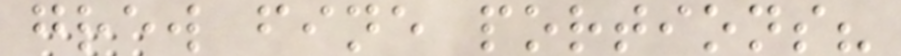grew fine portions?
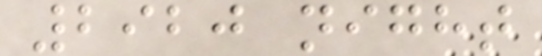2920 night
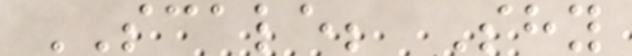SCALE; Shy
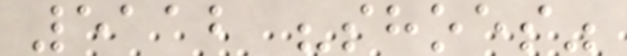5112 "shoes"
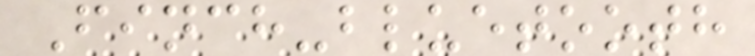Finch-bluetooth
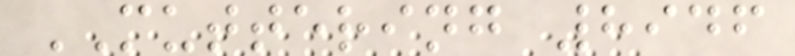MUTTERING 8946
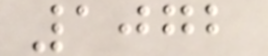1072
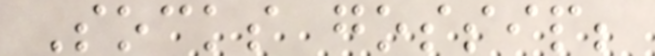Socks gossip;
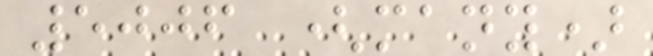5006 (many)
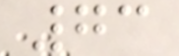73
